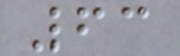63
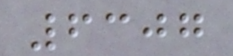6307
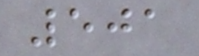501
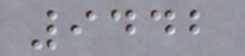9442
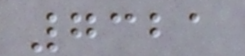7321
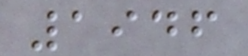1946
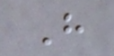H
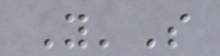Y'S
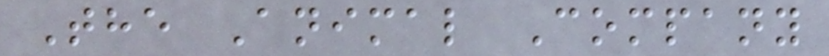The Animal Company
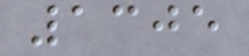1305
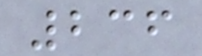236
